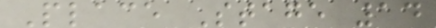Place Stage 14
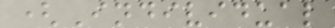(Individual
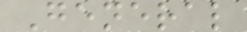General
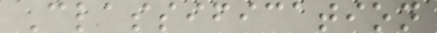Classification
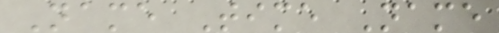Name Time Name
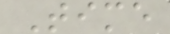Time
